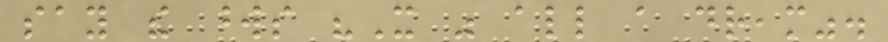say the words "It was all a dream".
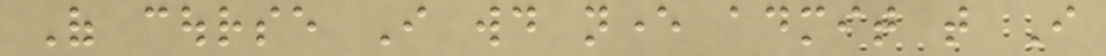Of course I would never admit that I
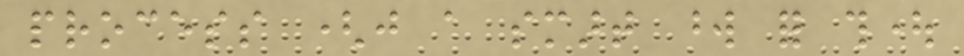process (just a smart word for thought
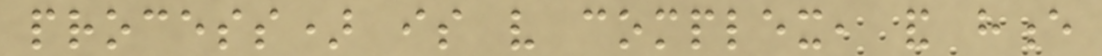process) is very complex, and hence
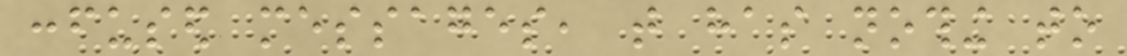confused messages, that has nothing to
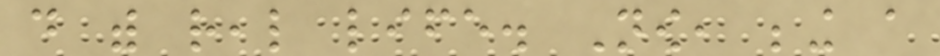do with real life. Now, being a
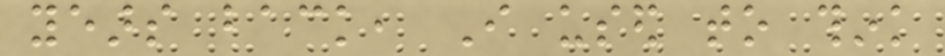years back, I used to think
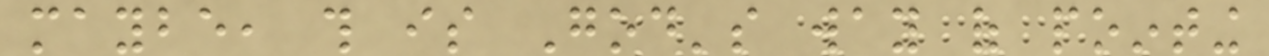maybe, this is God's way of pointing
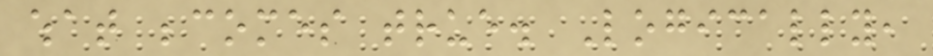what becomes true. Logically,
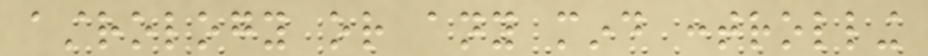astrology or any mind controlling
